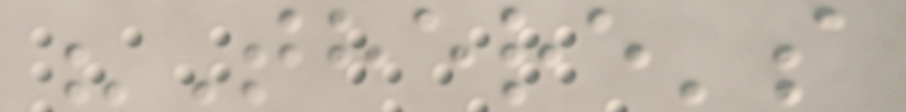"There's
